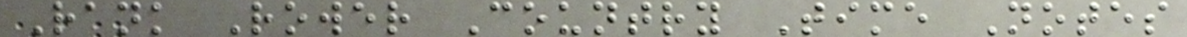Rank Rower Country Time Notes
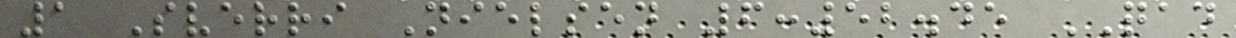1 Sverri Nielsen 6:52.45 QAD
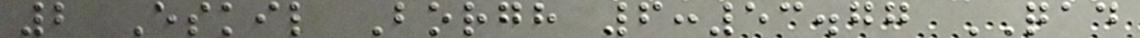2 Eskil Borgh 6:53.77 QAD
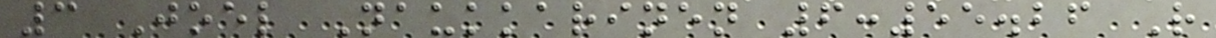3 Joel Naukkarinen 6:55.26 R
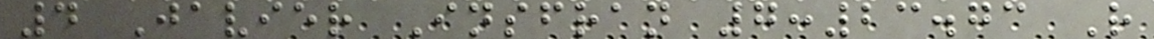4 Javier Insfran 7:23.73 R
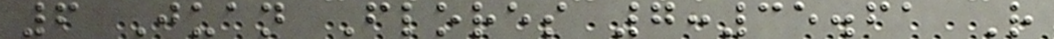6 Juan Flores 7:35.61 R
